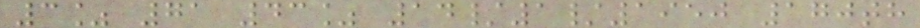3% 71 43% 14/1/1950 170th
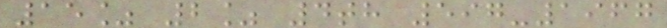15% 2% 4th 597-1967
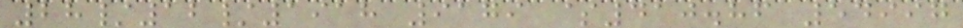28/12/1918 9179 $410.86 54997
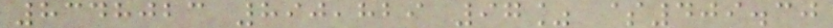8348023 890,829 97% $409.30
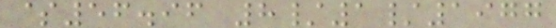$56.96 8/1/1977
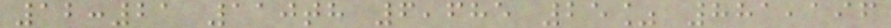12:21 110th 6,685 25% 881,196
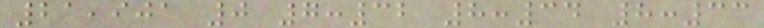21,901 0 7:32 8:34 8:33
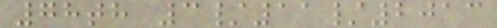78th 3/11/2013
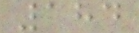184
